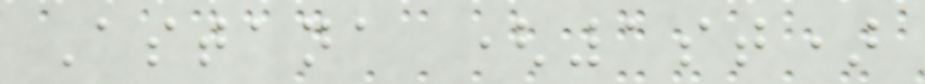Astana (1st)
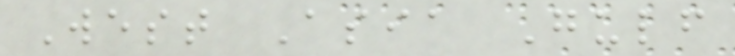West Asia Gulf
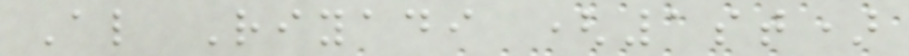Al Riyadi (1st)
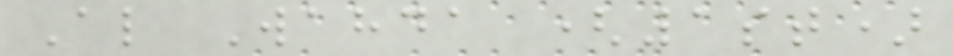Al Wahda (1st)
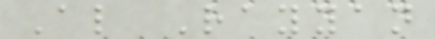Al Rayyan
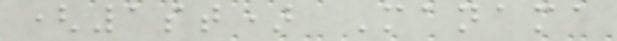(1st) Manama
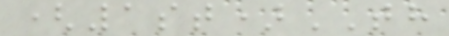(1st)TH
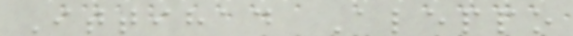Ittihad Aleppo
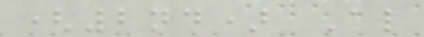(2nd) Al
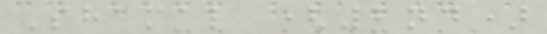Shamal (2nd)
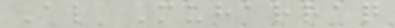Al Muharraq
